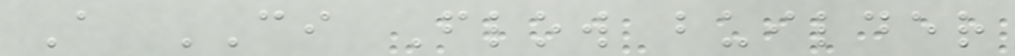A CI Flow builder
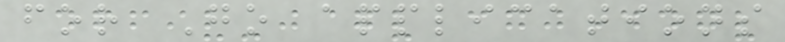for Go applications
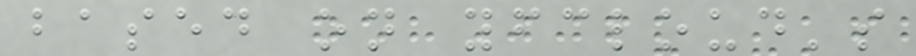based on yfcloud's
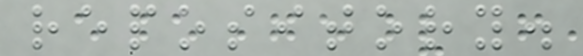repository.
